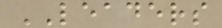LEADERS
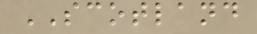SCOTLAND
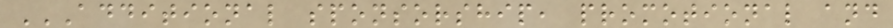ADDITIONAL SPONSORSHIP, PROMOTIONAL AND
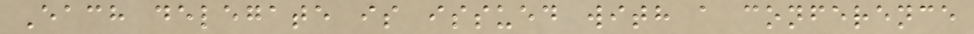Each delegate is issued with a conference
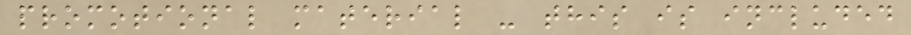promotional material - this is included
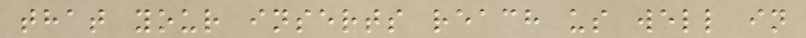that your inserts reach us well in
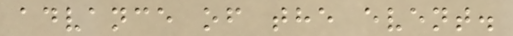advance of the event.
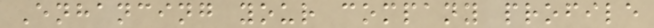Enhancing your company profile
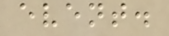event.
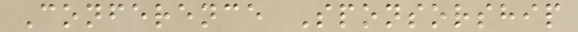Conference Sponsorship
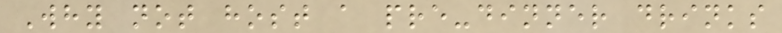Why not host a pre-dinner drinks
